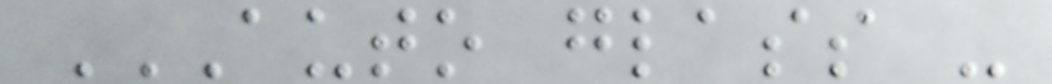AUTO GLASS -
